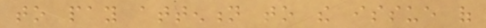to pay attention to the issue of
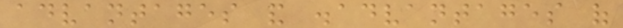advantages and disadvantages of
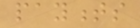payments
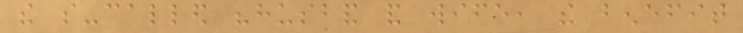the so-called "husband and wife, the benefit
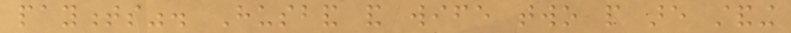payments". Husband and wife two people are standing
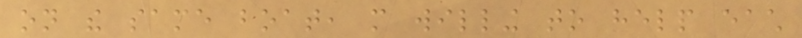on the same boat, more willing to help each
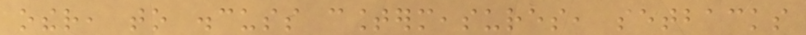other, to discuss countermeasures, setbacks
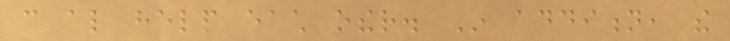can also help each other. In addition, the
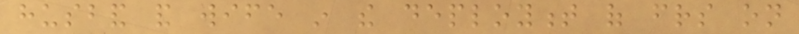husband and wife in the deployment of friends on
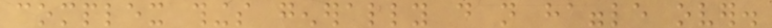complex things generally do not haggle over.
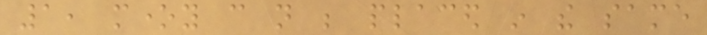1, money can not be placed in the same
